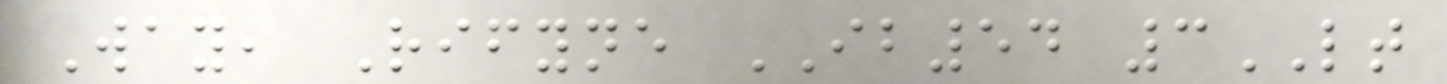Way, Rifyne IB54 3LT
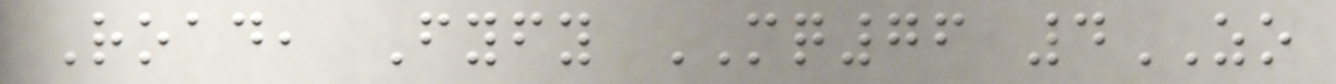Road, Fyfy MQ76 4ZO
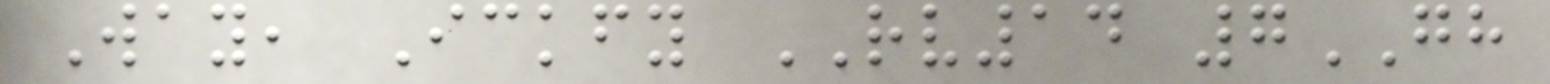Way, Ickfy RV14 7GH
